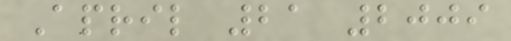April 21 2009
